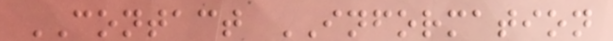CONTACT INFORMATION
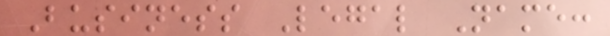Business Legal Name:
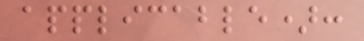applicable):
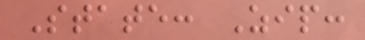State: Zip:
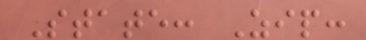State: Zip:
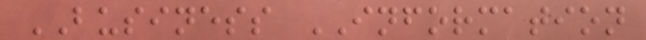BUSINESS INFORMATION
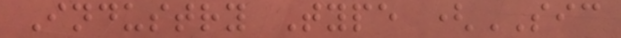Industry Type (SIC
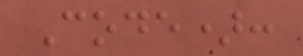Code):
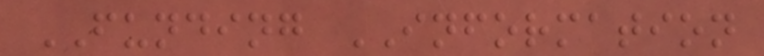FUNDING INFORMATION
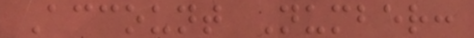Account Number:
